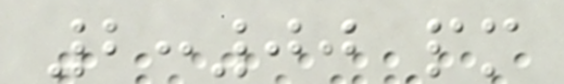2:00 pm
